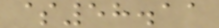$58.11
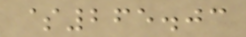$265.03
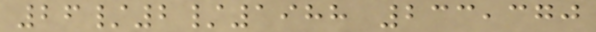26/2/1988 233,370
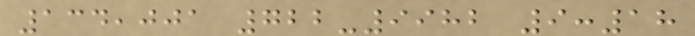134,001 722-9982 9:18
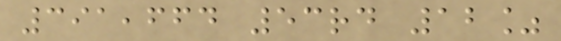391,664 53rd 12%
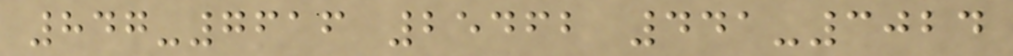847-7616 25462 441-3024
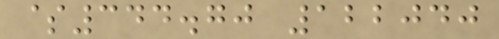$344.70 122040
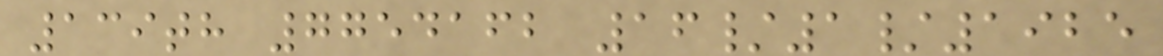139th 7754162 16/1/1925
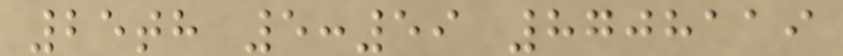25th 5:59 8708119
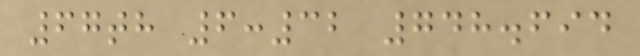67th 6:32 748.694
